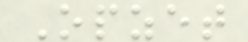Opzet
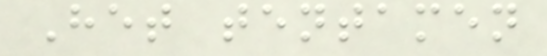Het tentamen
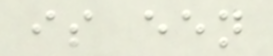is een
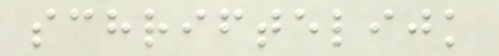schriftelijk
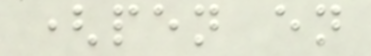(pen en
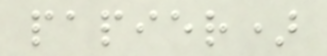papier)
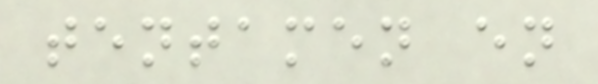tentamen en
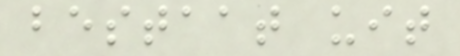bestaat uit
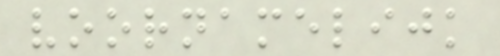voornamelijk
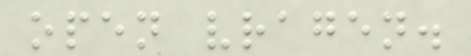open vragen.
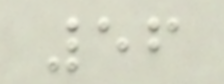56
